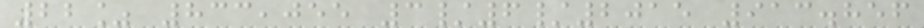22% 833,055 3/6/2015 913.856
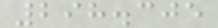298.305
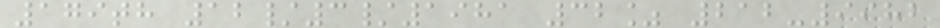179th 12/3/1981 32% 212-9982
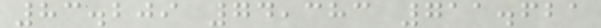83.209 74,383 711.621
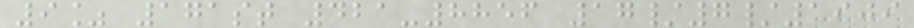9% 171st 421-8856 17/7/1909
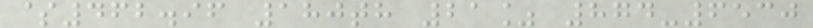$462.96 180th 21% 874-6530
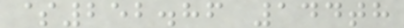$252.86 144th
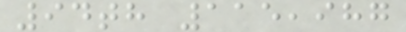94th 115,987
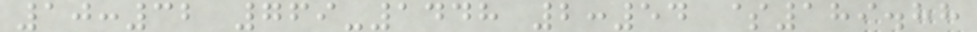10:32 769-1448 2:54 $189.88
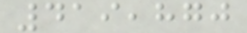419,870
